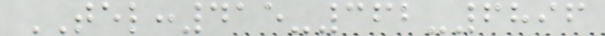TEL:415-362-6896
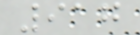917
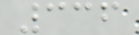336
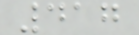417
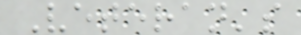Veteran's
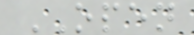OPEN
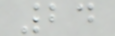24
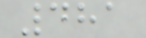481
